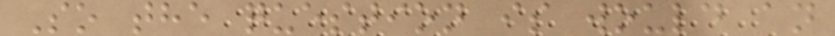So the question is would an
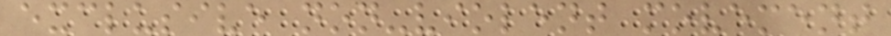exclusive non-violent movement
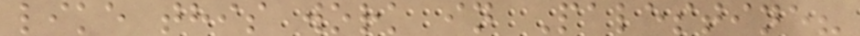like this work in Palestine?
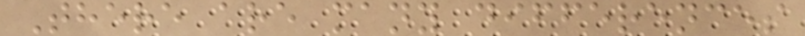There are many differences
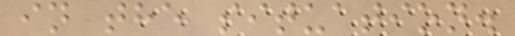in the situation.
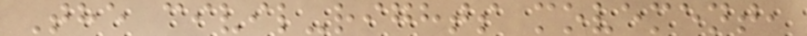The civil-rights movement,
